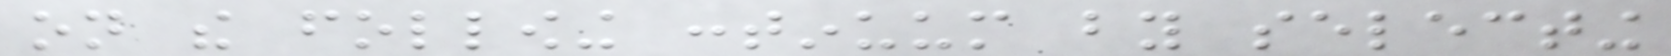on the following continuum by selecting
